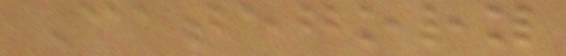Category
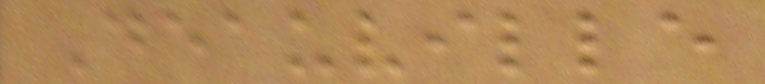Deauville
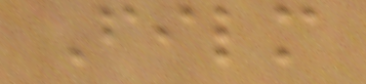Film
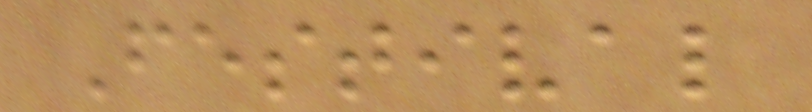Festival
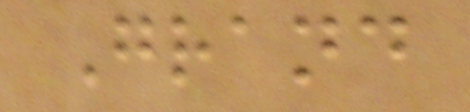Grand
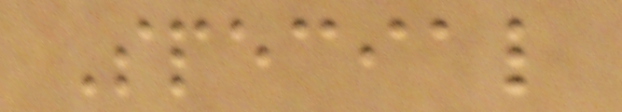Special
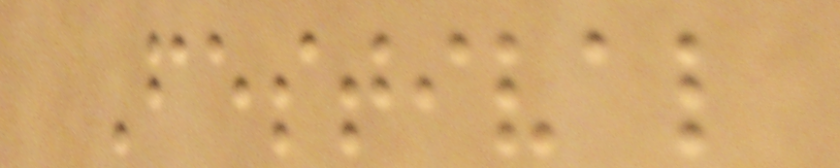Festival
